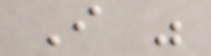I was
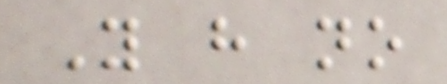You have no
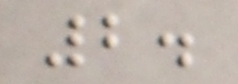2.
